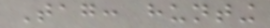Tag: hunting
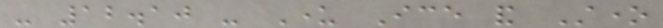- 12.10 - Under Ice and Stone
